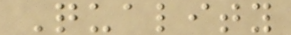Quality
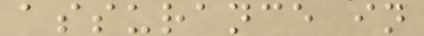assurance in
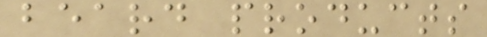beard products
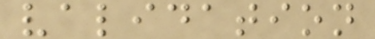validation
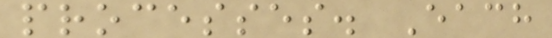processes. Each
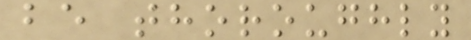be thoroughly
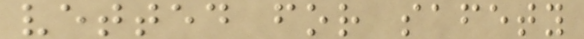vetted for safety
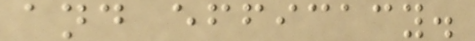and efficacy.
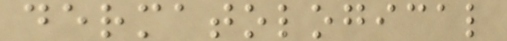dermatological
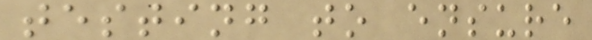testing to ensure
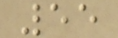55
